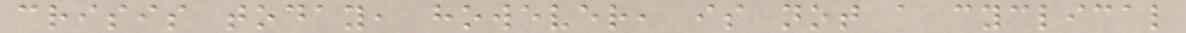crisis today, however, is not a cyclical
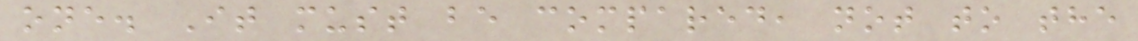one. It must be compared, not to the
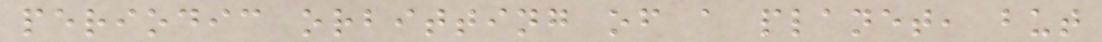periodic orbitting of a planet, but
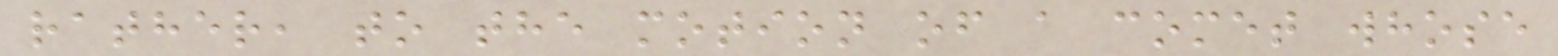rather, to the motion of a comet whose
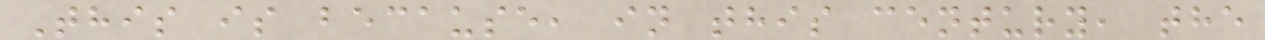This is because, in this century, the
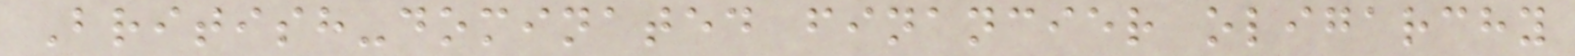British-dominated financier oligarchy
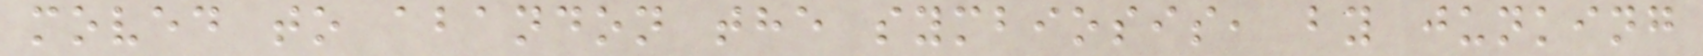moved to abandon the symbiosis, by junking
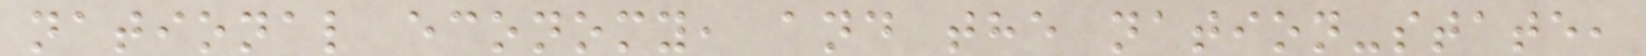national economy, and the nation-state,
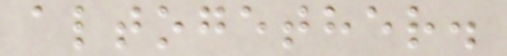altogether.
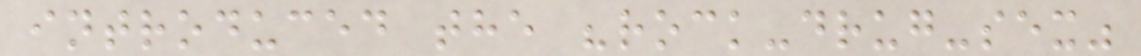introduced the "rock-drug-sex"
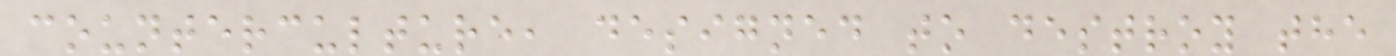counterculture, designed to destroy the
